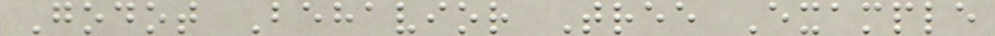Godot Behavior Tree Example
